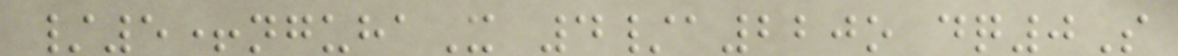/5+nguhaX 4/a220o dq0S
